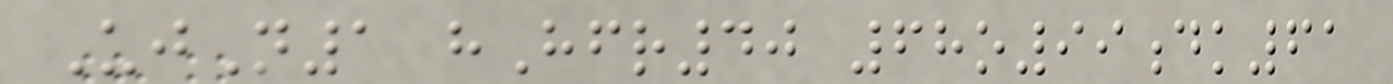UjN1 hHfr40 68o99dk61
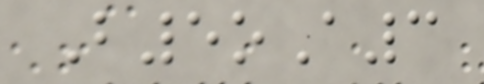B5oA3
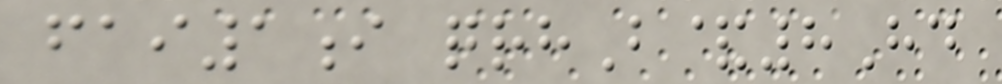fai1i qrhB&8Hd
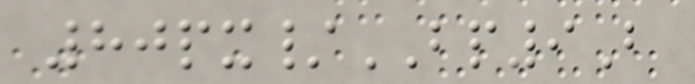80px/BP9B
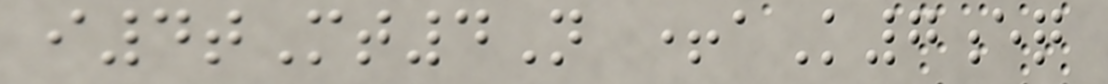i4tMt4N +aK7eq
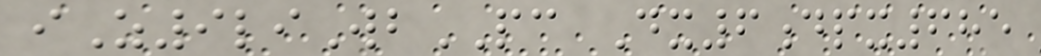iZ9liWbPC Dx6dpx685
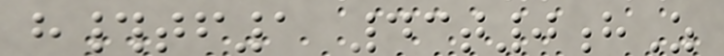h#tf1 43t0hZ
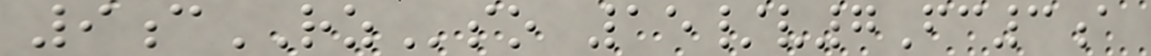9cRZso 15/v7Fc3a
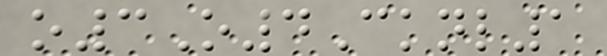o3O4Cknl1
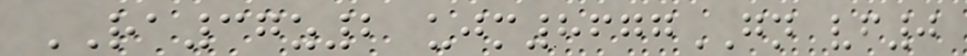RA37z2 ujm8677GN vf0
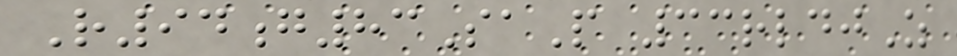R94g83SaP 33rldjZ
